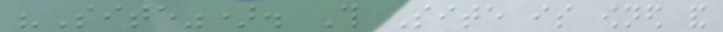"Site"). This Site is owned and
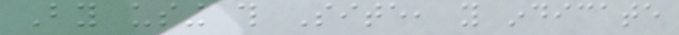By using this Site, you indicate
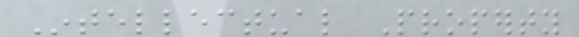Intellectual Property
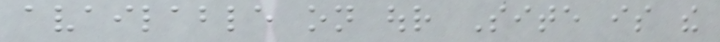available on our Site is the
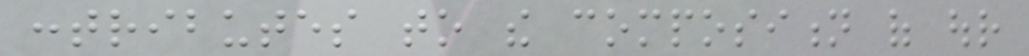contributes to the composition of our
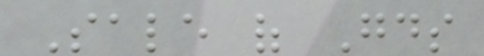Sale of Goods
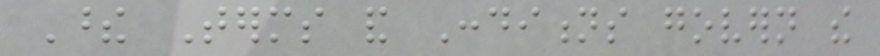These Terms and Conditions govern the
